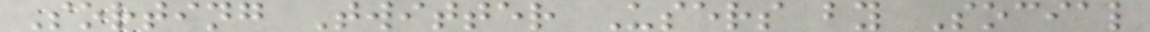Sorting Twitter Users by Social
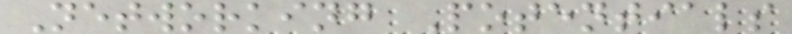Networking Potentials
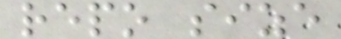repo size
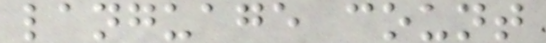language count
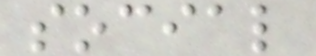social
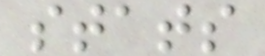stats
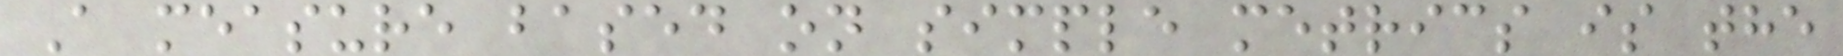A measure based on simple metrics is the
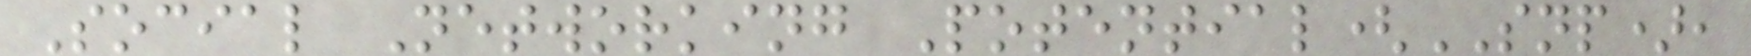Social Networking Potential(SNP),
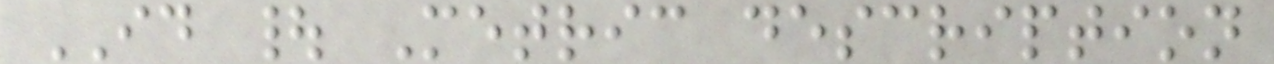ID | Metric description
